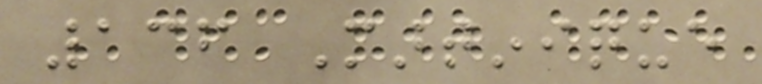136 Martinique
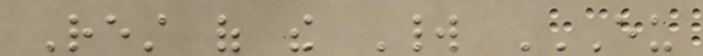Rest of the World EU
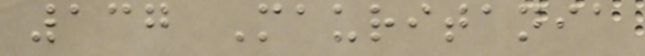137 Mauritania
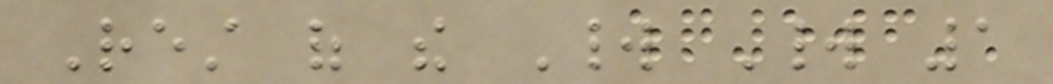Rest of the World World 1
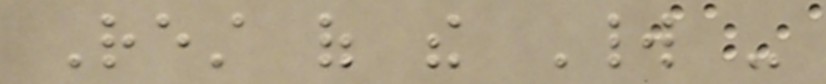Rest of the World -
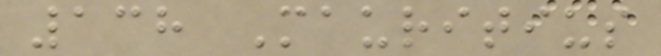138 Mauritius
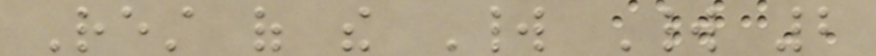Rest of the World World 2
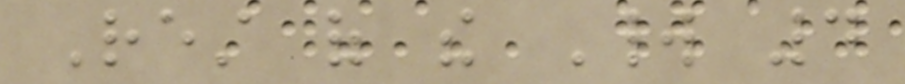Rest of the World 4
